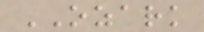OZARK
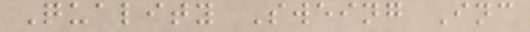Quality Sweing Inc
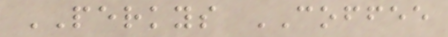PERKYS COFFEE
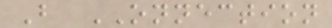B ONNECTION
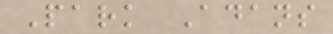Park Adans
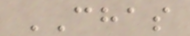CHAS
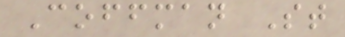Coffman St
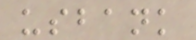usbank
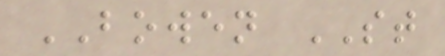BOWEN ST
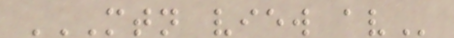MTN VIEW AV
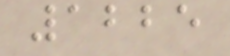1225
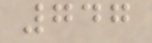747
